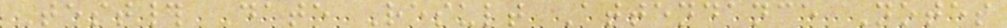Test# Date Result Attendance Notes
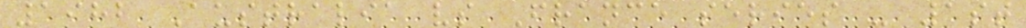1982 Australia vs France series - 1st
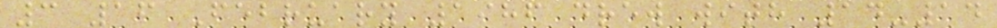3 16 February 1986 drew with 14-14
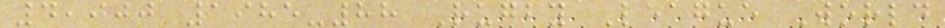4,000 1985-88 Rugby League World
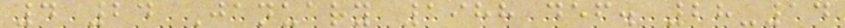4 24 January 1988 def. 28-14
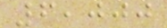6,000
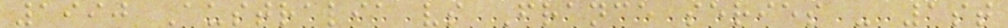1990 Australia vs France series - 1st
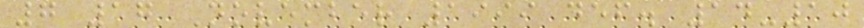7 17 November 1999 def. 14-10
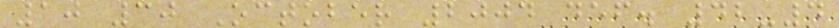10 30 October 2004 def. 42-4
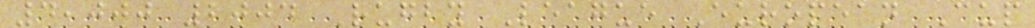4,000 2004 Rugby League European Cup
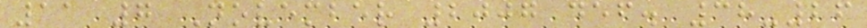11 7 November 2007 def. 38-26
